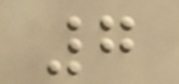7
